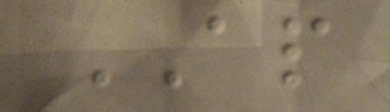AP
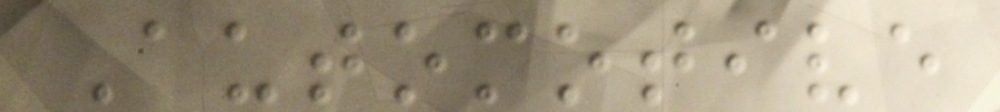Automotive
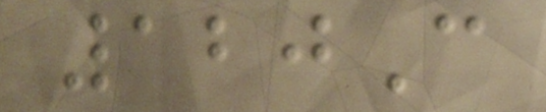120C
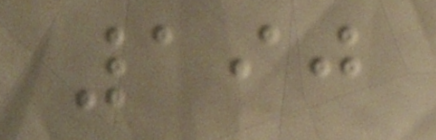190
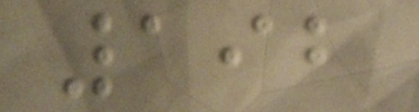192
